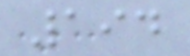194
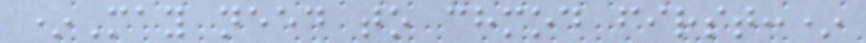*May need to chmod first:*
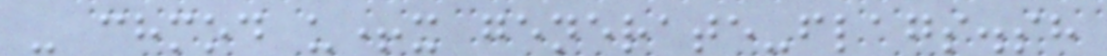- chmod u+x generate-flags.sh
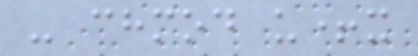- chmod u+x
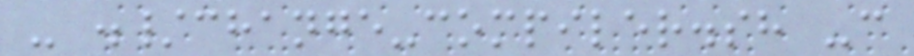- ./change-compiler.sh -c
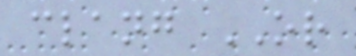clang OR
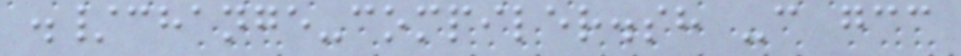./change-compiler.sh -c gcc
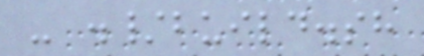- ./build.sh
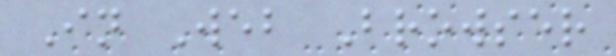In Web Browser
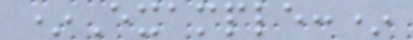*Example:*
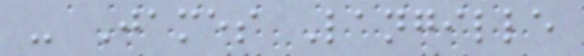- James Langille
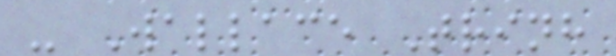- Wallace Trinh
